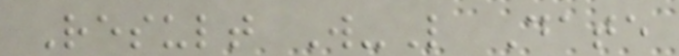Result W-L Date
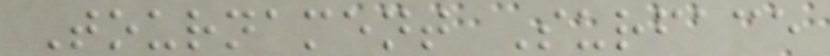Tournament Surface
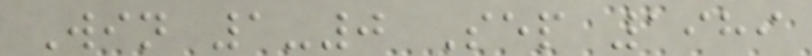Win 1-0 Sep 1989
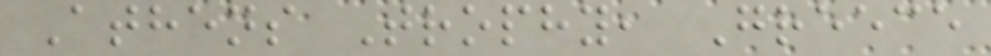Athens Trophy, Greece
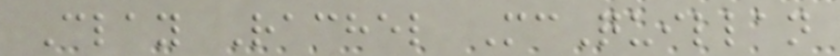Clay Rachel McQuillan
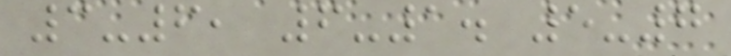3-6, 6-1. 5-7
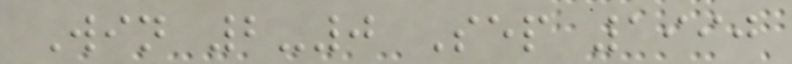Win 2-0 Sep 1990
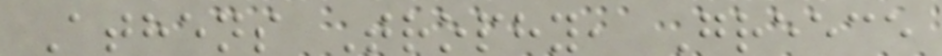Athens Trophy, Greece
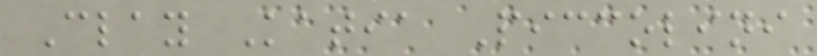Clay Katia Piccolini
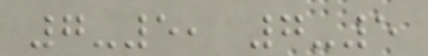7-5, 7-5
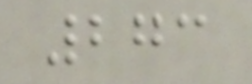273
